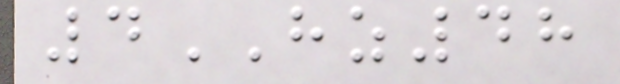4HZ48
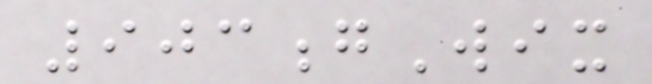903gWix
